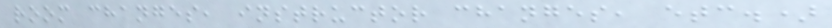room changes, instructor changes, etc.)
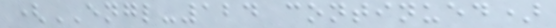(ENGL-124 continued)
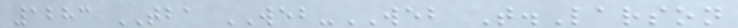1283 TBA WEB-WEB T.Larson
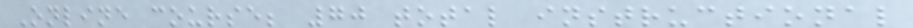Online course; 70 total instructional
